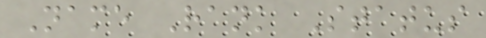Name Rank Status
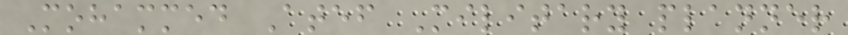Mohammed Atef Military planner
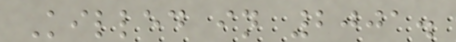Killed in 2001.
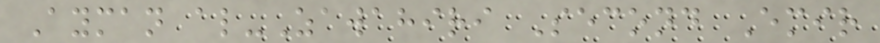Ayman al-Zawahiri Second Emir
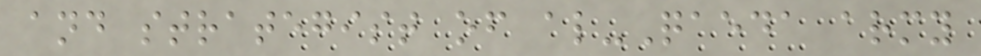and strategist of al-Qaeda army
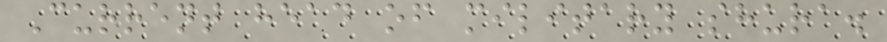Current head of military shura.
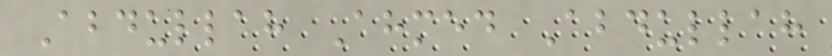Abdullah Ahmed Abdullah
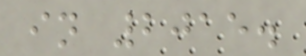in 2015.
